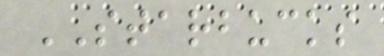STARBUCKS
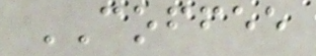COFFEE
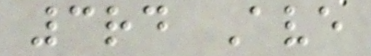3rd Ave
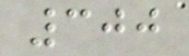300
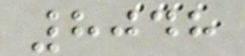8048
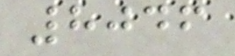8046
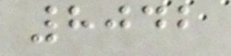8042
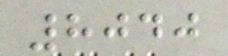8040
